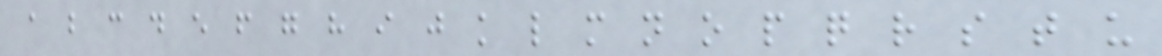a b c d e f g h i j k l m n o p q r s t u
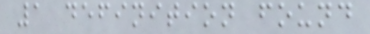1 definition found
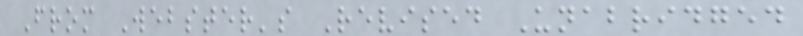From Webster's Revised Unabridged
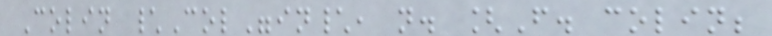Colin \Col"in\, n. [F. colin;
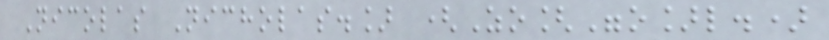Nicolas Nicholas.] (Zo["o]l.)
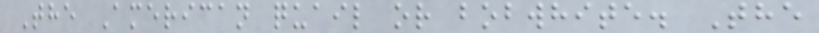The American quail or bobwhite. The
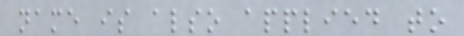name is also applied to
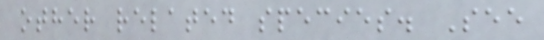other related species. See
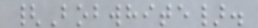{Bobwhite}.
